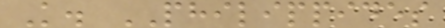K. PHILIPPIDES
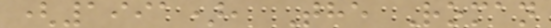(1991), The Roman
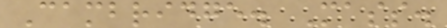Cambridge. Mass.
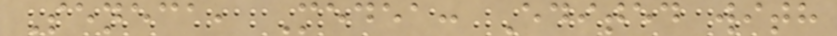Seneca, Medea: Edited with
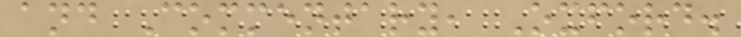and Commentary, Oxford.
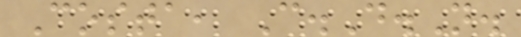Costa, C.D.N.
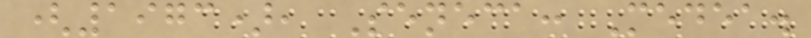(1973), Seneca: Medea.
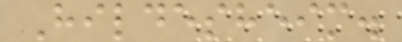Hildesheim.
